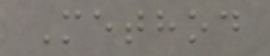Method
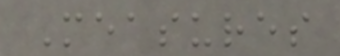Measures
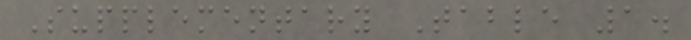Supplementary Table 1.
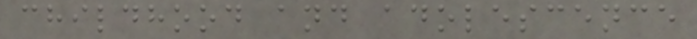childhood and adolescence
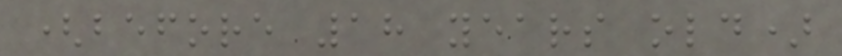(before 18 years old)
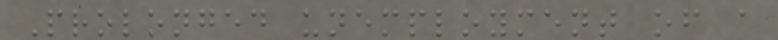Prolonged unemployment of a
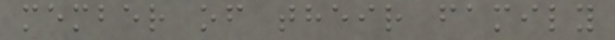member of their family
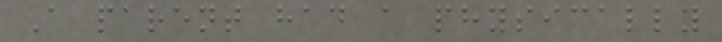A parent had a physically
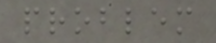problem
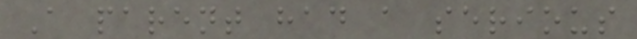A parent had a serious
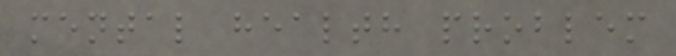mental health problem
